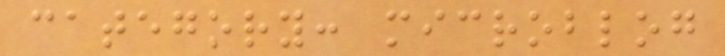category: microblog
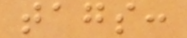tags:
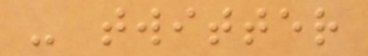- twitter
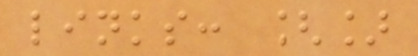links: []
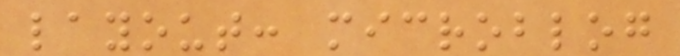layout: microblog
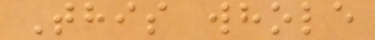This whole
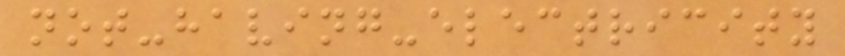not-having-electricity
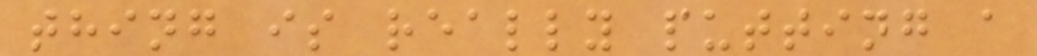thing is really putting a
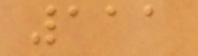111
